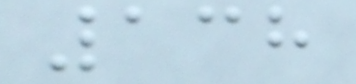138
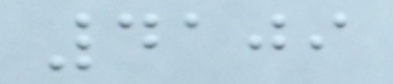4109
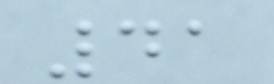41
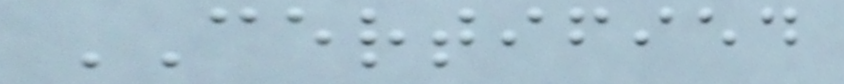CERTIFIED
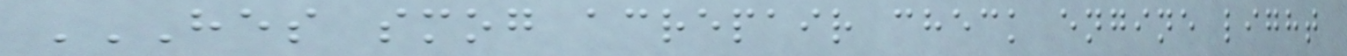HES SMOG ACREPAIR CHECK ENGINE LIGHT
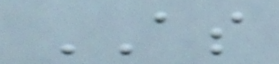AS
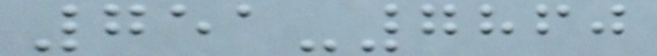751-7860
